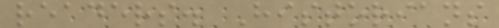readers. Historians
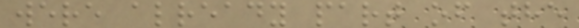were already part of the
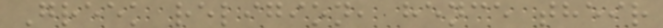Greek religion, hence their
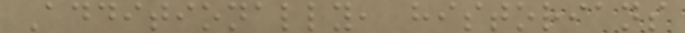Additionally, historians
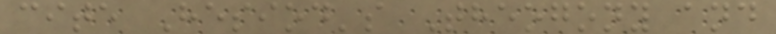cite Hesiod's Theogony and
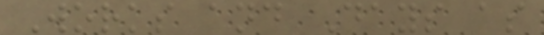Works and Days as
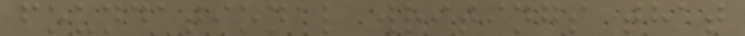foundational writings that
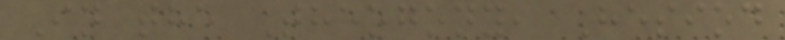In the Theogony, Hesiod
